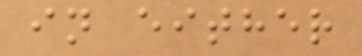in either
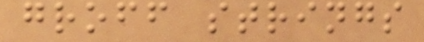groff strings
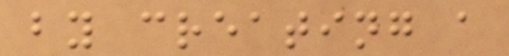by creating a
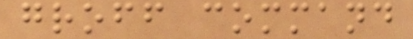groff command
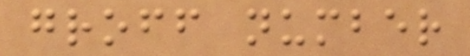groff number
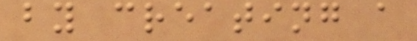by creating a
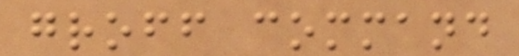groff command
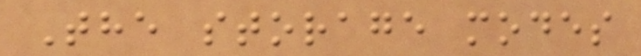The storage modes
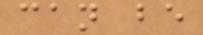can be
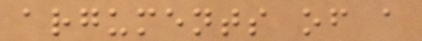arguments of a
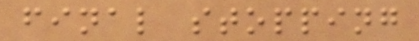final stopping
